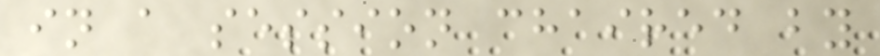in a session chaired by
